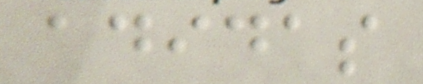adidas
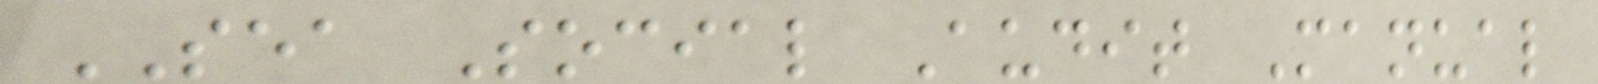SEA Social Audit Manual
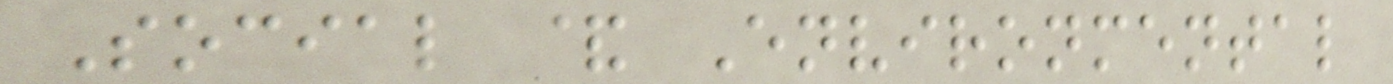Social & Environmental
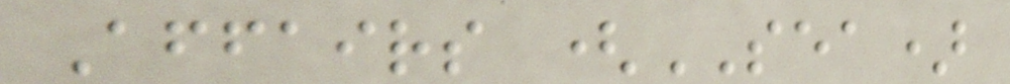Affairs (SEA)
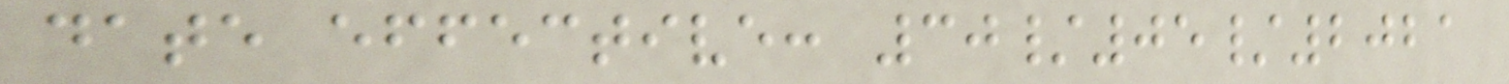date effective: 30/05/2021
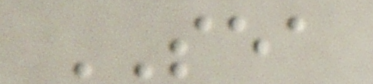SEA
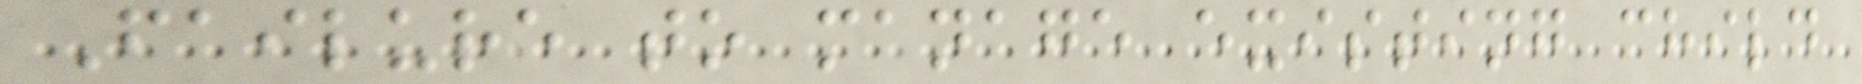Failure to manage existing child
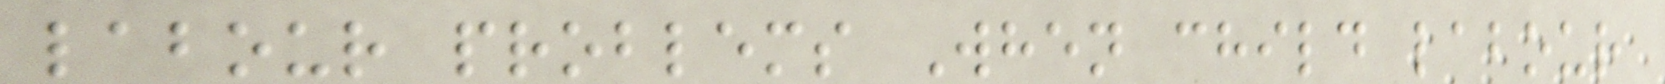labour problems When child labour
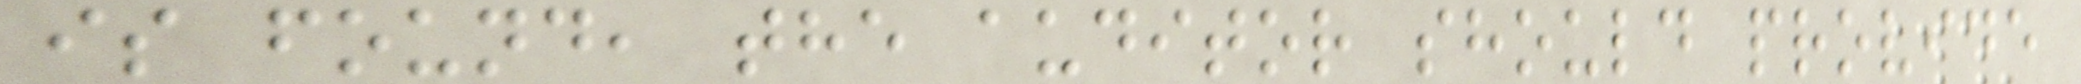is found, the auditor should provide
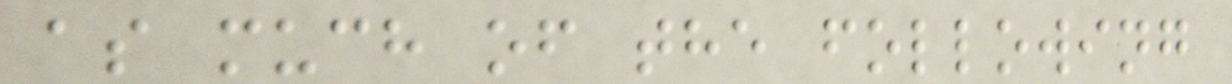as much of the following
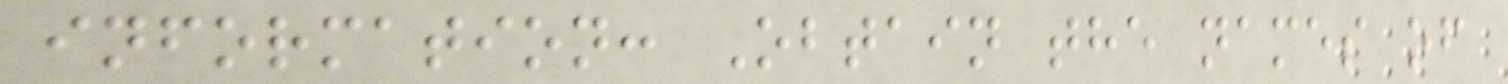information: Obtain the names of
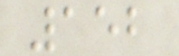152
